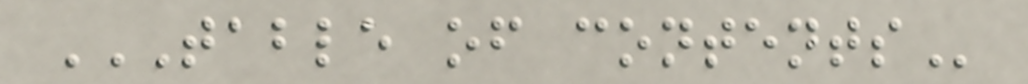TABLE OF CONTENTS
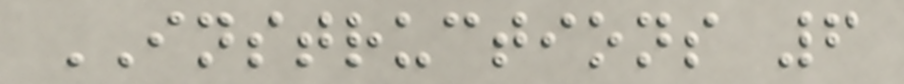INSTRUCTIONS 6
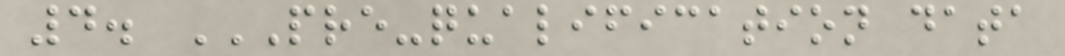4. PRE-QUALIFICATION DATA
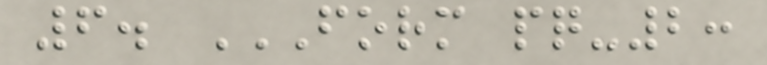6. FORM PQ-2:
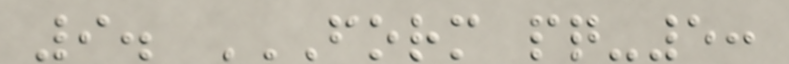9. FORM PQ-5:
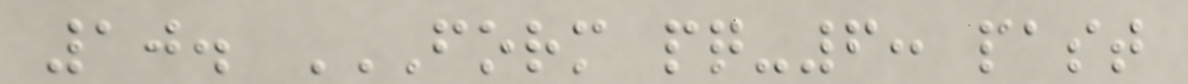10. FORM PQ-6: PAST
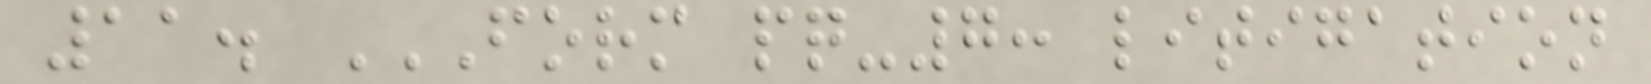11. FORM PQ-7: LITIGATION
